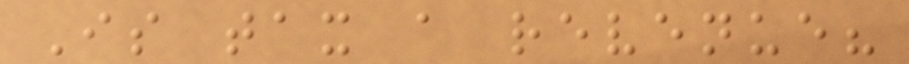Is tax a revenue?
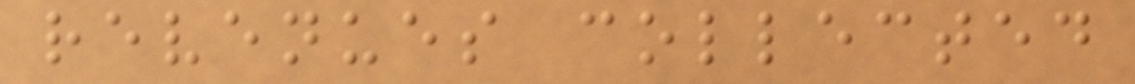revenues collected
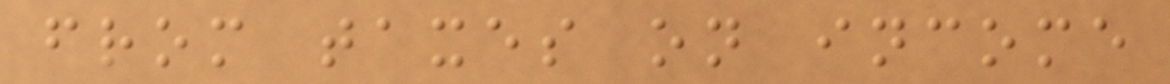from taxes on income
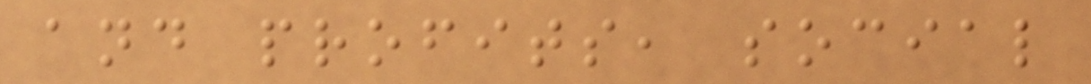and profits, social
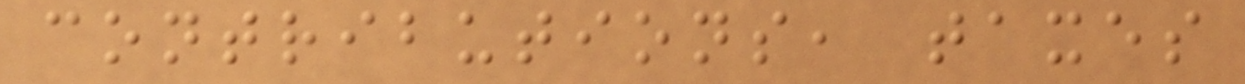contributions, taxes
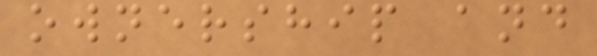ownership and
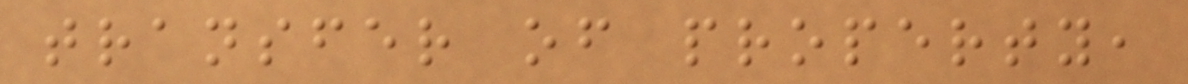transfer of property,
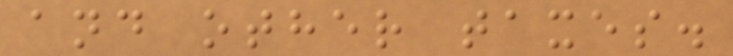and other taxes.
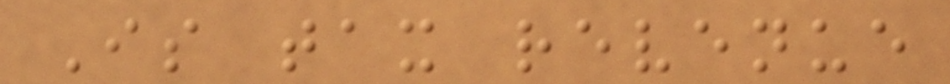Is tax revenue
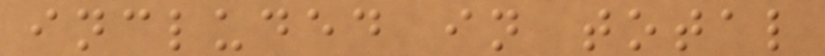included in total
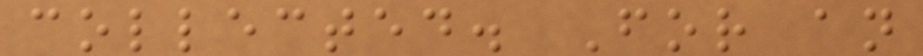collected. For an
